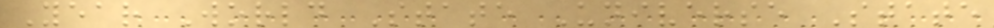Year World State Universe State
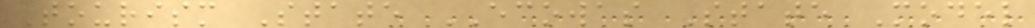Tourism State ECOWAS State Model
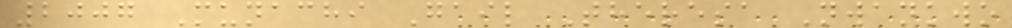2007 Munachi Gail Theresa Nwankwo
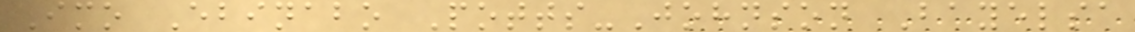Imo Ebinabo Potts-Johnson Bayelsa
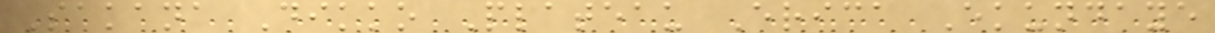Sakana Dikko Plateau Erica Ekundaye
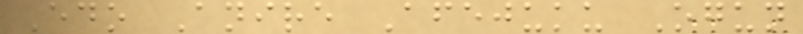Edo Anire Afejuku Ogun
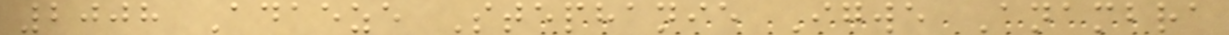2008 Adaeze Stephanie Igwe Anambra
